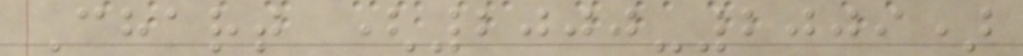Chart (2000-2009)
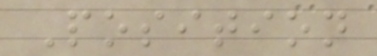Position
